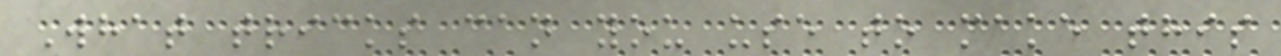What tricks can you use to make this
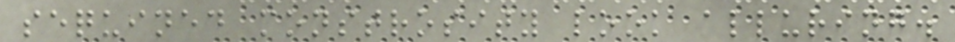sequined monstrosity look alluring.
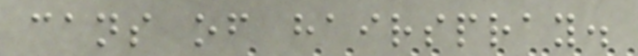cans of hairspray.
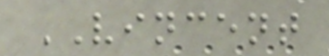VINCENT
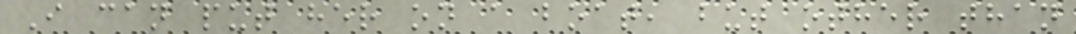I can put her on a boat, but other than
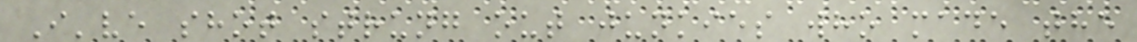I've shot strung out junkies who made the
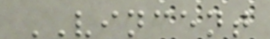VINCENT
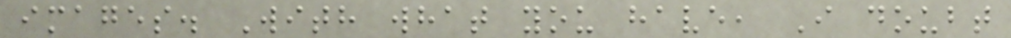images. With what you have, I doubt
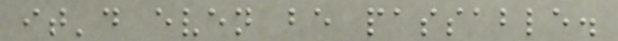it'd even be passable.
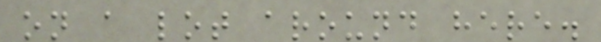on a lot around here.
